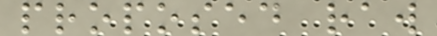proposed raw
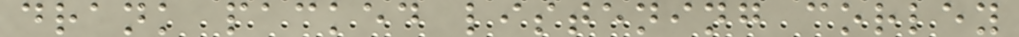drank packed listening corley
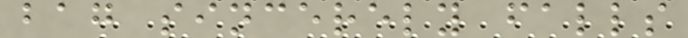bag sincerely falls
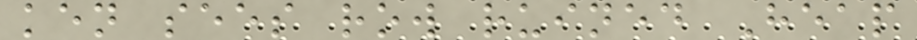ken sees row ruined Heap
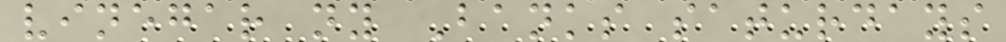vinegar ny Banks saturdays
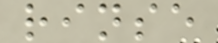rinse
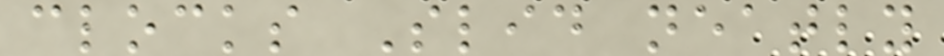clocks Slid neatly
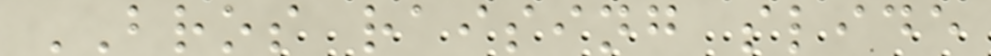BROS raising slide
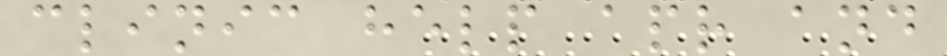clinic help apr and
